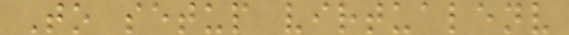To setup virtualenv
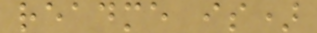readme is)
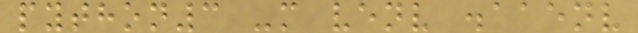python3 -m venv .aaenv
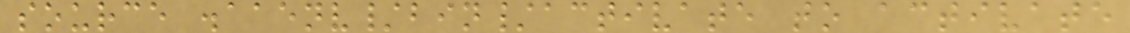source .aaenv/bin/activate to activate
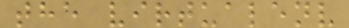the virtualenv
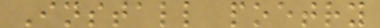Install poetry
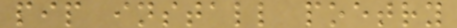pip install poetry
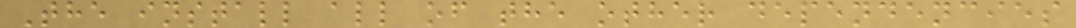The install all of the other dependencies
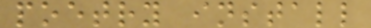poetry install
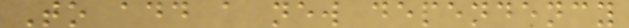To add a new dependency
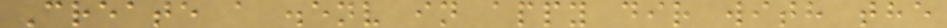Create a .env in appy dir with the
